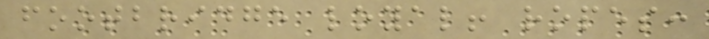footbridge loyal! ropes:
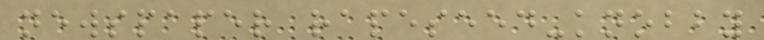newspaper rapeseed-knobby
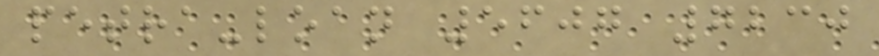petra-loan 5607 7230
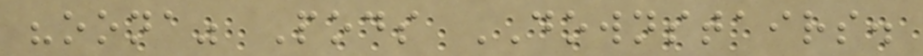"oona" Pods DOWNSTAIRS.
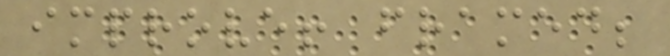improve! framed;
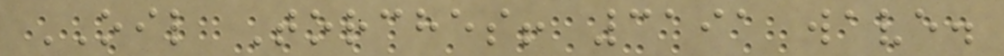OIL Torches! 3191 wave.
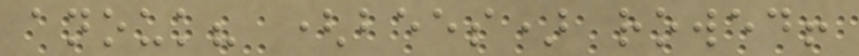anouk? (bees) rowed!
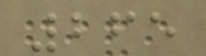265
